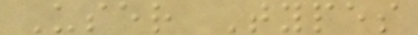User Types
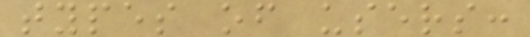types of users:
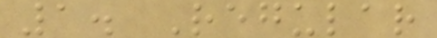1. Regular
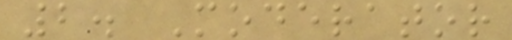2. Moderator
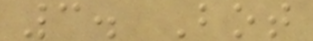3. Bot
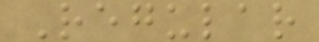Regular
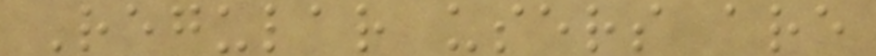Regular users are
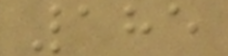185
